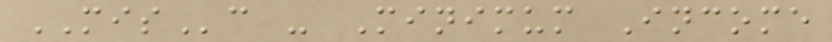MISc - Minimum Income
